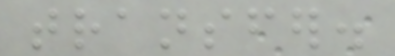transfer.
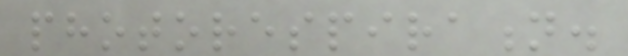photorespiration.
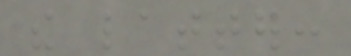the latter:
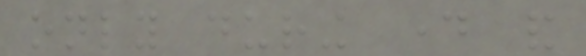only during day and
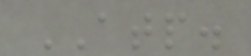ATP.
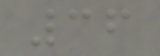36
